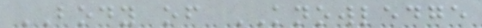BODY of KNOWLEDGE
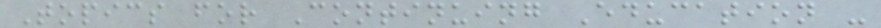Topics for Continuing Education -
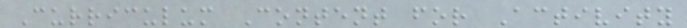Curriculum Content for Activity
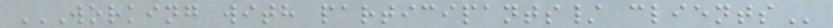WORKING WITH PARTICIPANTS/ CLIENTS
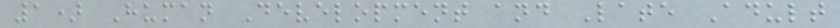1) Human Development and Late Adult
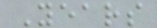Years
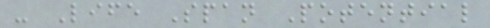- Life Span Potential
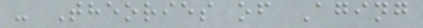- Theories of Aging
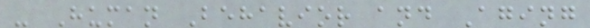- Human Behavior and Aging
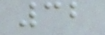32
